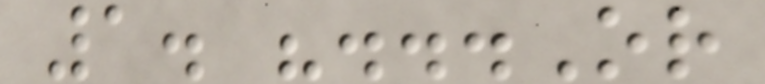1. "...Or
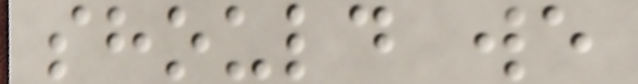should we
